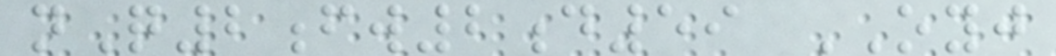nQ2fw2d59 OYJ
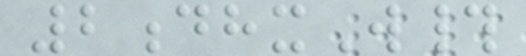2dhxW#
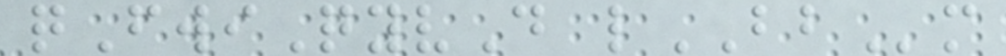qFwiQyvD lBBm
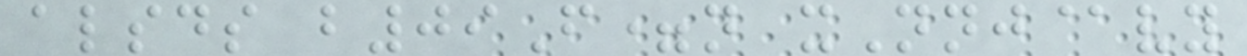alsds b09F=n xNnj@vy
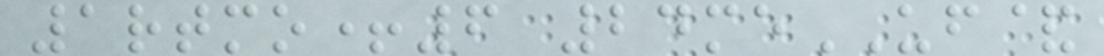1rtmo+6 24meUF&
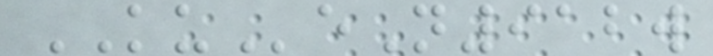KUeN912w
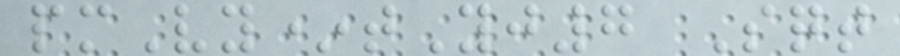pmVy*tYj7 Sqt
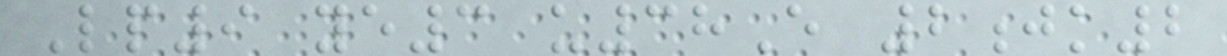Lp9 ye3 u38E 2jk2
